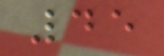45
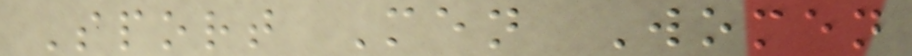Sport Men Women
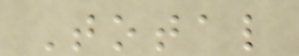Total
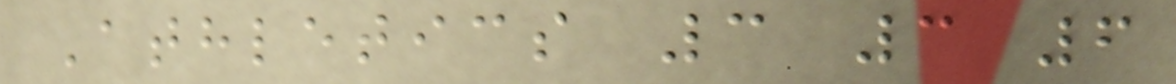Athletics 3 3 6
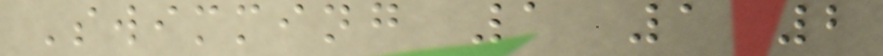Swimming 1 1 2
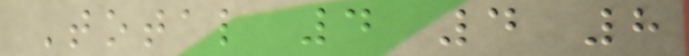Total 4 4 8
